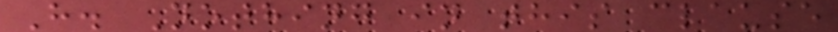H. Nothing in this clause
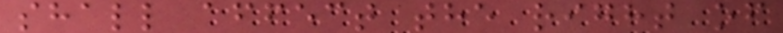shall affect the right of
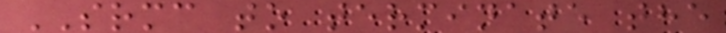SRMC to terminate the
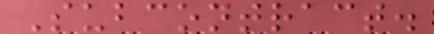Subcontract.
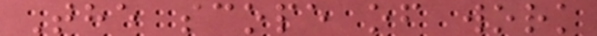The scope of work
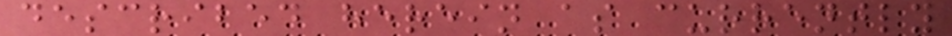described herein as currently
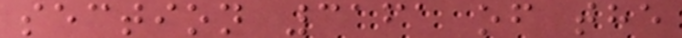section 3161 of the
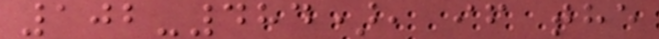102-484), if the
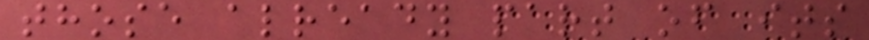those already part of its
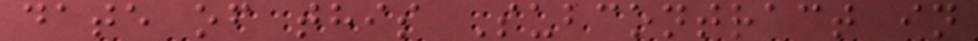date of this Subcontract in
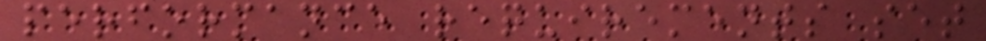performance requirements set
